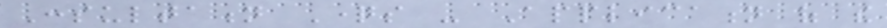Consultation Questions - Application of the
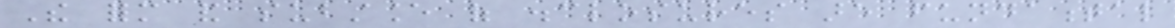The form and substance of disclosures are fundamental
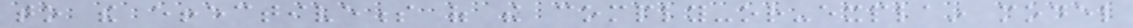to the effectiveness of the comply-or-explain model
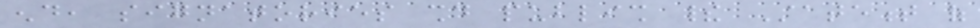end, signatories should publish their Statement of
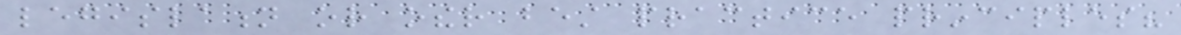legislation or other best practice principles?
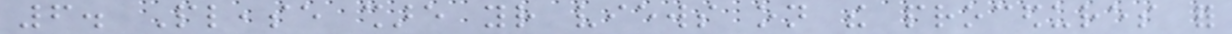6. Please share your views on the procedures for
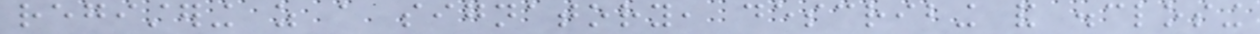registering as a signatory, describing and disclosing
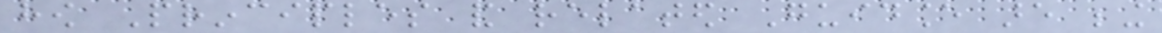how Principles and related Guidance are being
